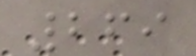269
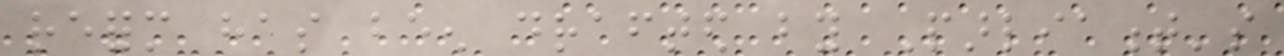reform has been drafted by Parliament's
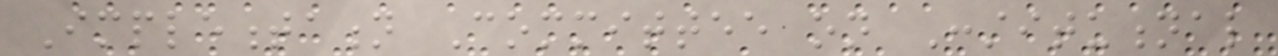Implementation Committee on Constitutional
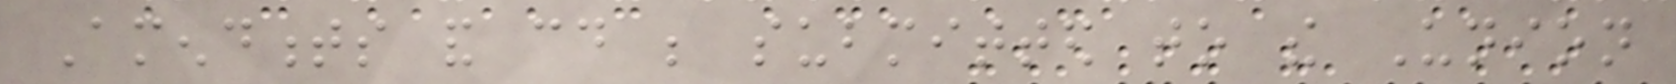Amendments and could be submitted to the Union
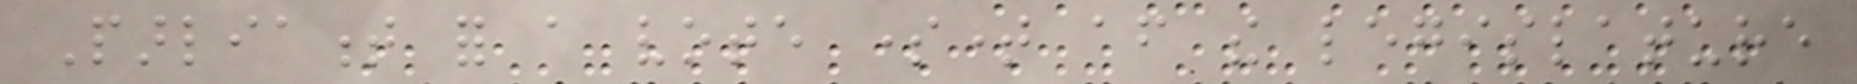Parliament for a vote sometime after the legislature
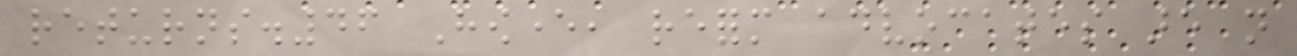returns.46 However, reform advocates are not
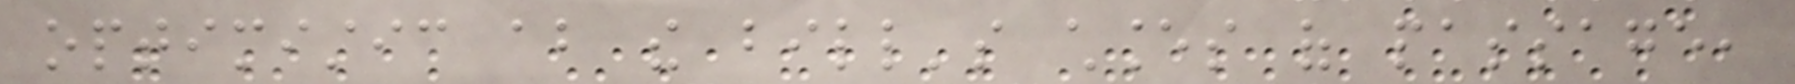optimistic about the bill's chances of passage,
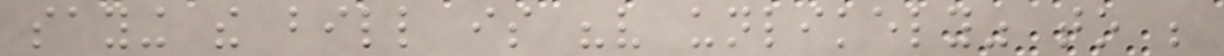saying the bill is "very unlikely" to be
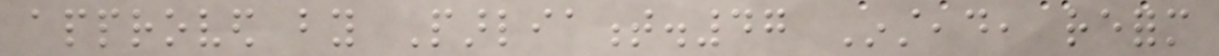approved by Parliament.47 Instead, reform
